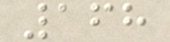168
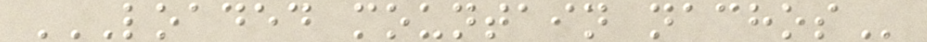LOADED MOUNTAIN NACHOS
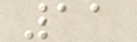11
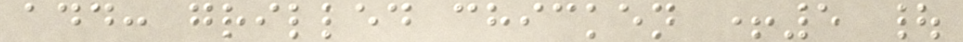add: grilled chicken +5 |
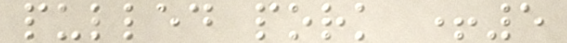pulled pork +5
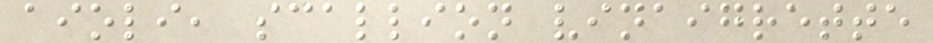aioli, scallion vinaigrette
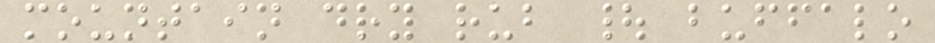mountain dry rub | buffalo
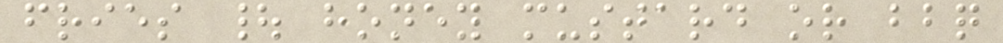fries | honey mustard or bbq
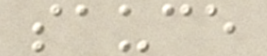sauce
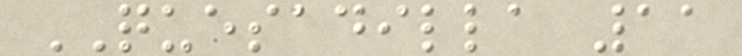QUESADILLA 11
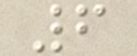6
